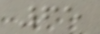65
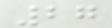27
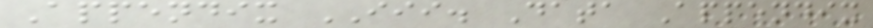Appendix III. Data Appendix
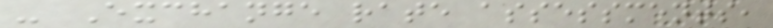- Exchange rate assessments,
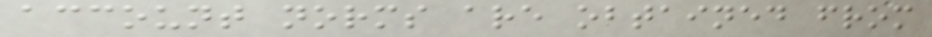account norms are obtained from
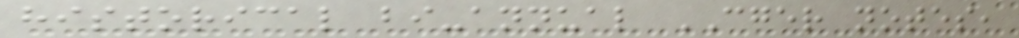historical bi-annual CGER notes,
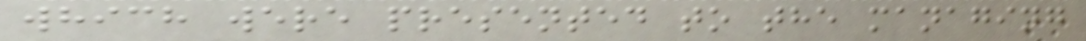which were presented to the managing
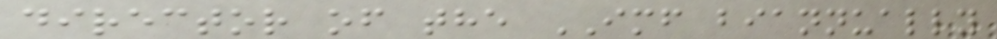director of the IMF biannually
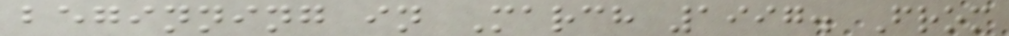beginning in March 1997. From
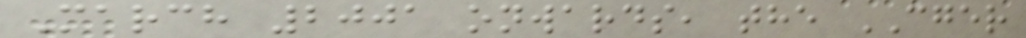March 2001 onwards, the CGER
